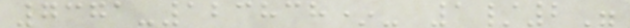7371-123838*- 1/2"
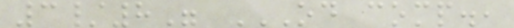3/8" OD COMP.,
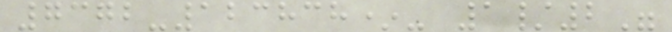7372-123838*- 1/2"
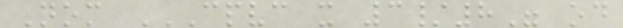Nom CPVC X 3/8" OD
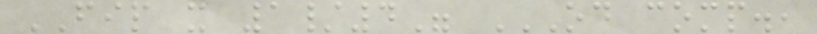FIP x 1/4" OD COMP.,
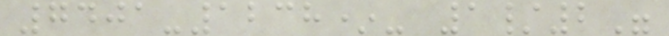7401-1238*- 1/2"
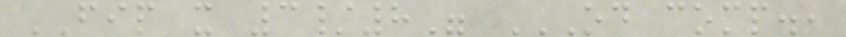FIP x 3/8" OD COMP.,
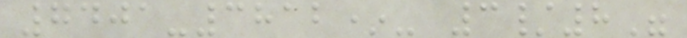7401-3812*- 3/8"
